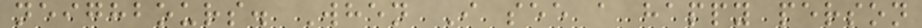neighbours. When I see a happy person
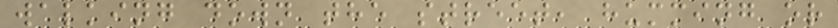walking down the street, humming or
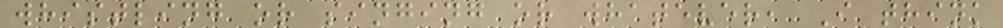whistling or singing or whatever, I think
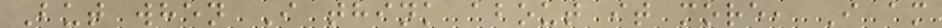But when I think about it more, I am
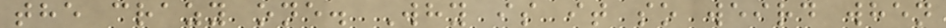the crazy one. Why is it so weird when
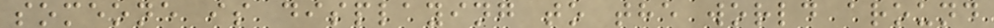someone is displaying to the world around
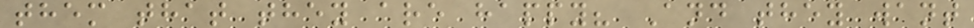them that they are happy? And they want
